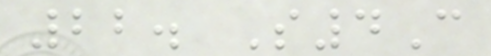22. S4C
